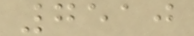7510
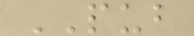PUB
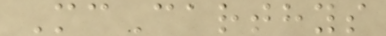McCarthys
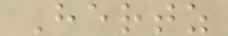Hertz
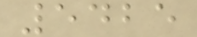5425
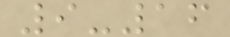9-16
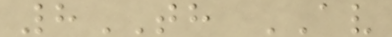8TH AV
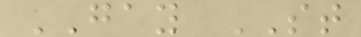GAY ST
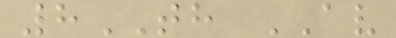8TH AV
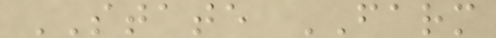STATE FARM
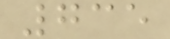735
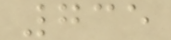735
